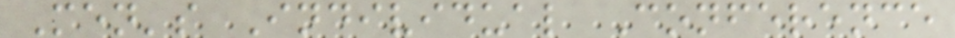Men's Individual Conference
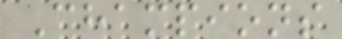Champions
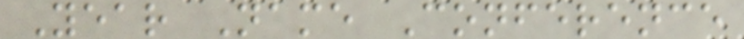Year Name Conference
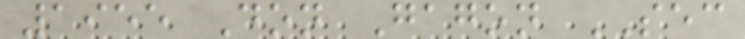1955 Don Gagon SEC
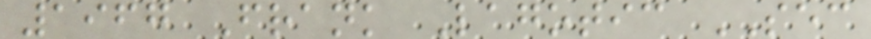1967 Frank Lagotic SEC
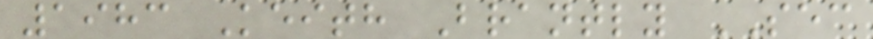1983 Keith Brantly SEC
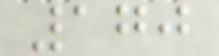170
